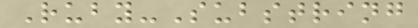Ruby-Substring
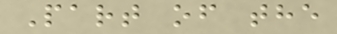Part of the
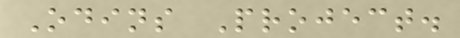Odins Project.
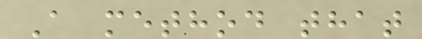A method that
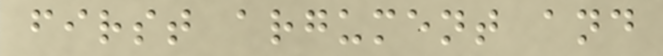first argument and
